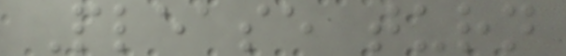Please turn
